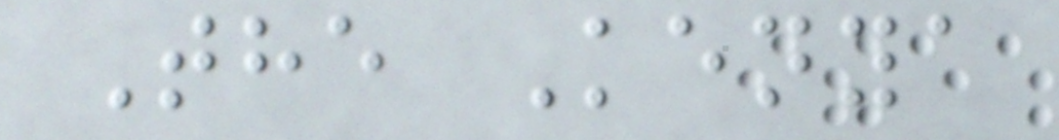The Kenya
